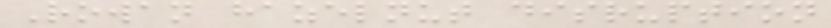Rowan hazelnut disruption
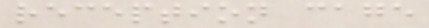reception cage
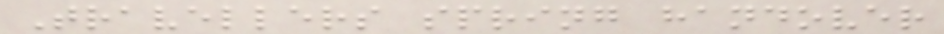Travellers spring handover
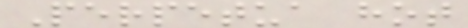Perpetua hot
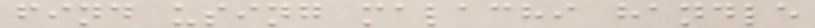find using malachi handle
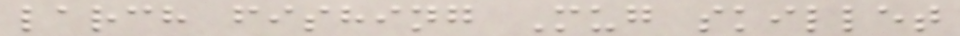larch fishing Mug skillet
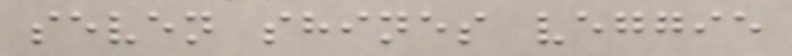seven shines veggie
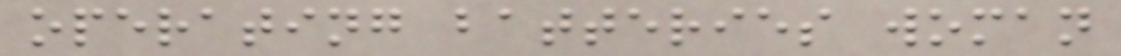operating batteries woman
